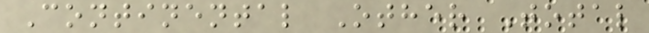Continental Other Total
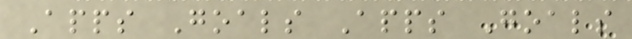Apps Goals Apps Goals
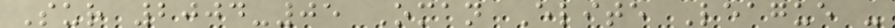Sur 2004-05 Oman Elite League -
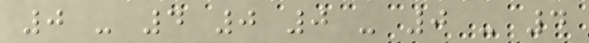0 - 4 0 0 - 0 - 4
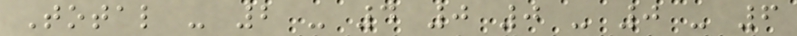Total - 2 - 4 0 0 - 0 - 6
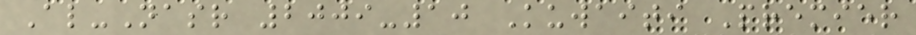Al-Nasr 2009-10 Kuwaiti Premier
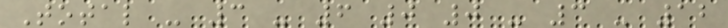Total - 3 - 6 0 0 - 3 - 12
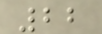22
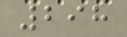298
